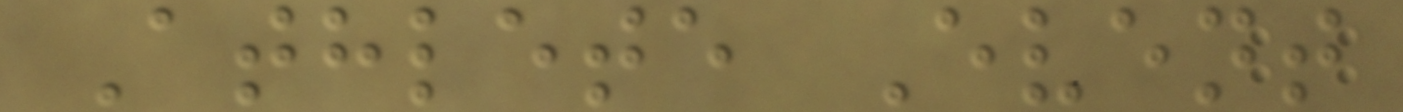Athlete Event
